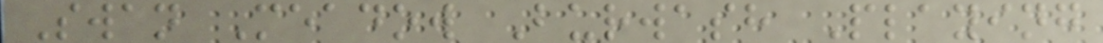Swan Meadow Burwash Playing
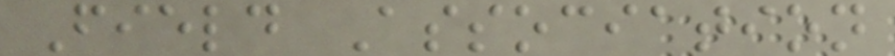Field Association
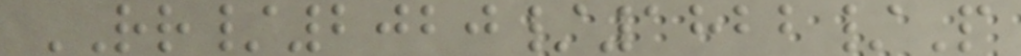RR/2020/1822/P
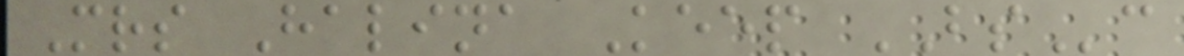Mrs Halina Keep BSc
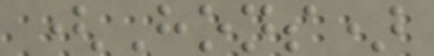(Hons)
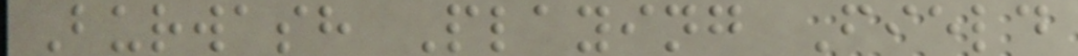Burwash Playing Field
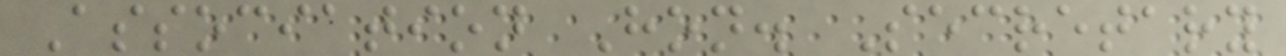Association Hon. Secretary
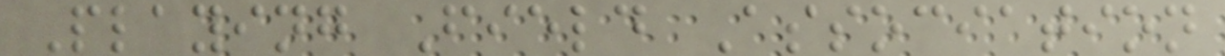Playing Field Association
